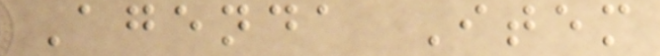Agenda Item
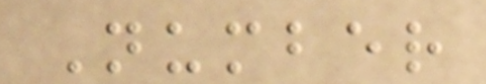Number
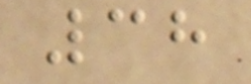38
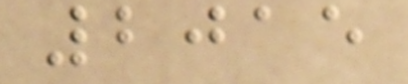2015
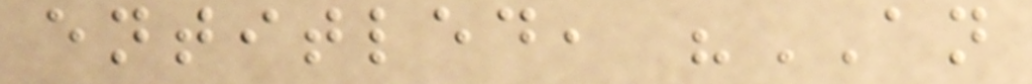entitled, "AN
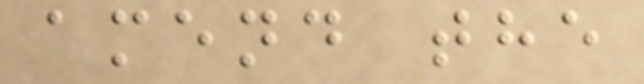amend the
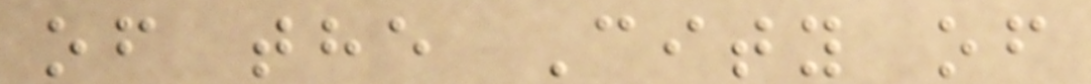of the City of
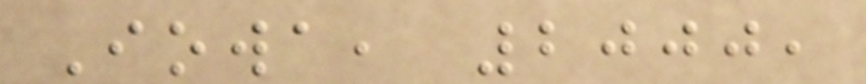Iowa, 2000,
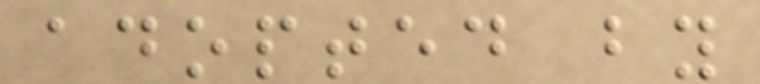adopted by
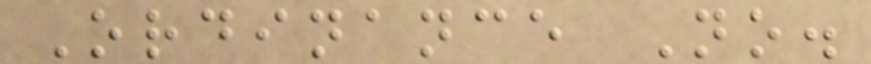Ordinance No.
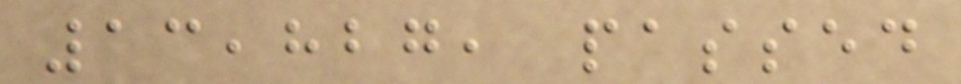13,827, passed
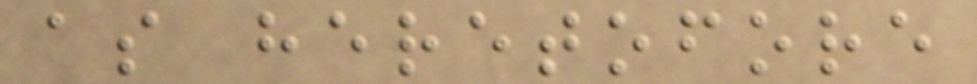as heretofore
